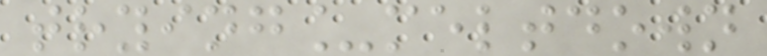trying_meltdown
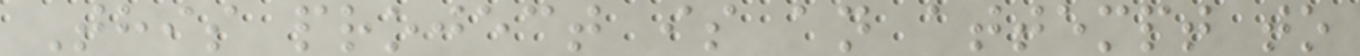This project is an attempt to
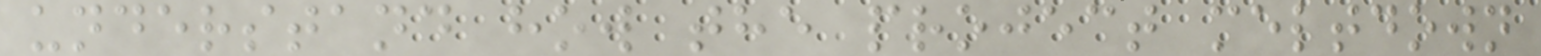understand how the project meltdown
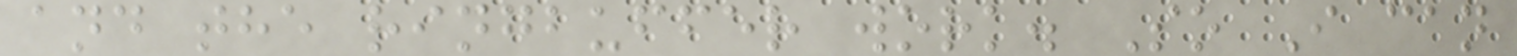and the ringbuffer work. So I can
